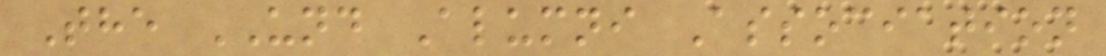The UND Alumni Association
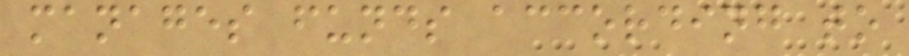manages funds according to
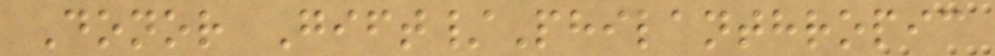Donor Gift/Philanthropic
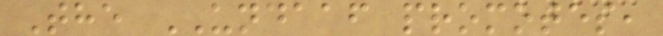The UNDAAF promotes,
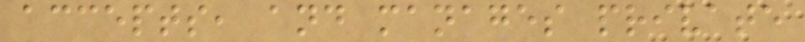accepts, and manages private
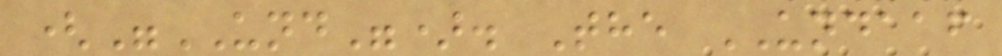("UND"). The UNDAAF
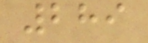289
